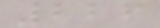226
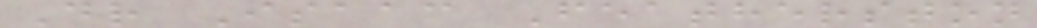Dr Isaac Featherston
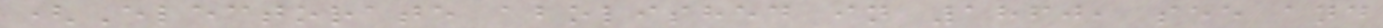(Electorate abolished in 1860, see and
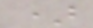)
